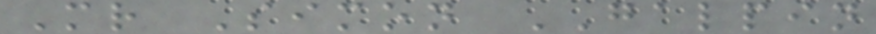Mr Simon GALPIN
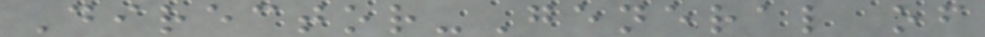Director-General of
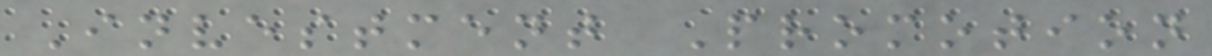Investment Promotion
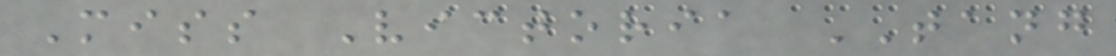Miss Victoria TANG
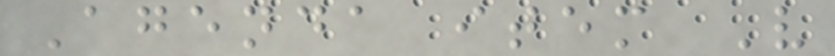Agenda item V
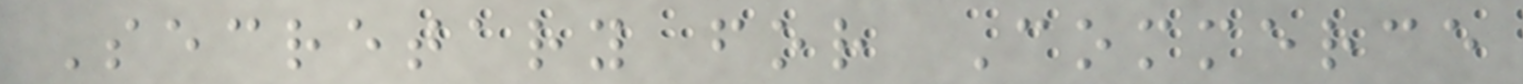Secretary for Commerce
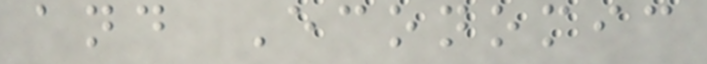and Economic
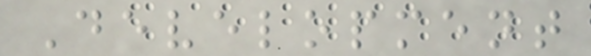Development
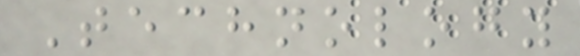Technology
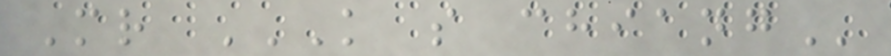Mr K S CHIANG
